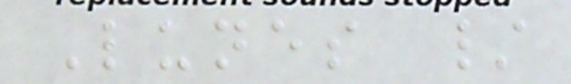Lunes /
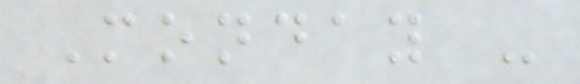Monday -
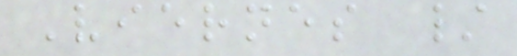Viernes /
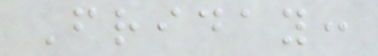Friday:
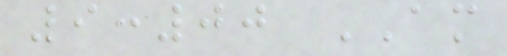9:00 AM
